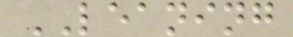LEANING
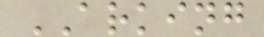ARKING
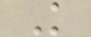K
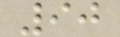90
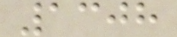1308
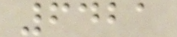6421
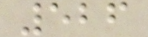526
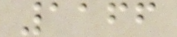1166
